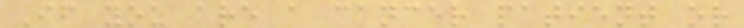If you are a cancer patient or
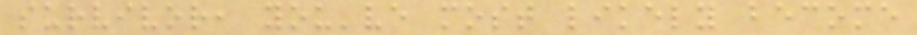survivor, you've most likely become
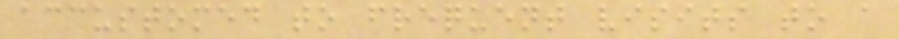accustomed to frequent visits to a
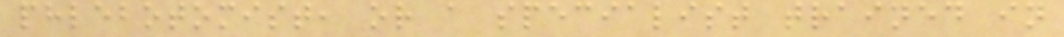phlebotomist, or a specialist trained in
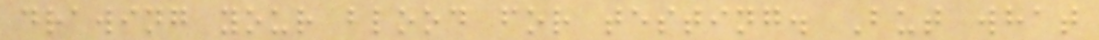drawing your blood for testing. But what
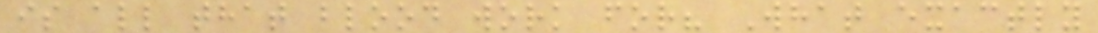is all that blood work for? What exactly
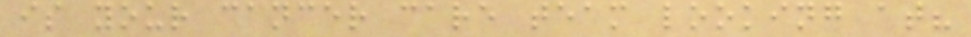is your cancer care team looking at?
